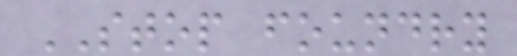STOP foundry
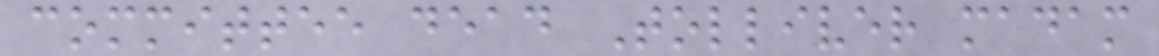committee dead Tolliver madam
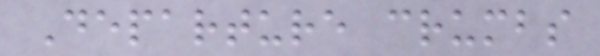Departure crumbs
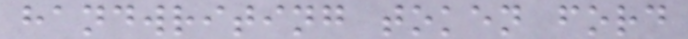handwriting token ford
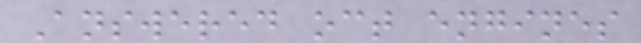Answered oct engines
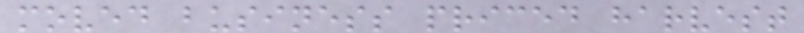moved business priced harvest
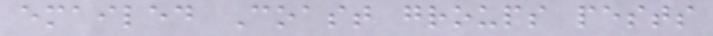emailed Coast groups pests
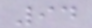94
